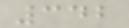342
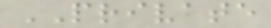PRIVATE
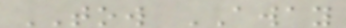TOW AWAY
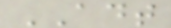ADT
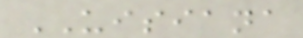UISIANA
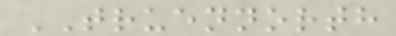TRUENNORTH
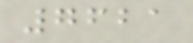7621
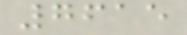7615
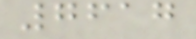7617
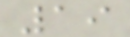19
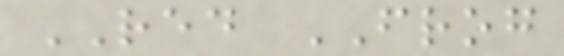RED FROG
